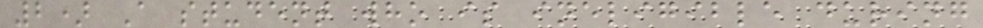2) A student who is ineligible during
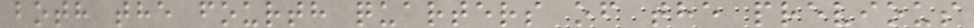both the fourth quarters of the previous
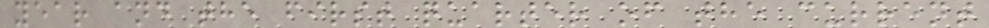year and the first quarter of the current
